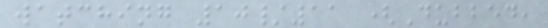watching 10/11 (Dubbed,
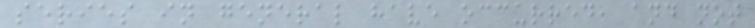series in general have occurred, and not
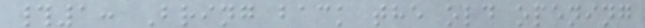#1: Bring back the old opening
